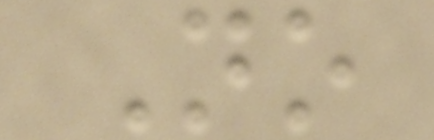No
